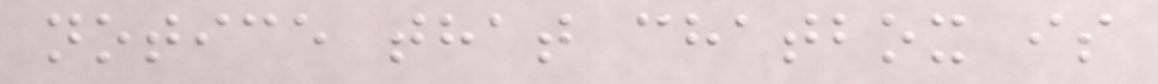notice that chatbox is
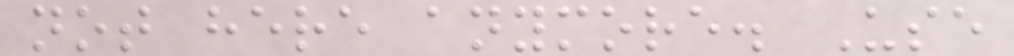not here anymore. Use
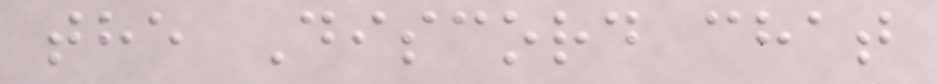the Discord chat
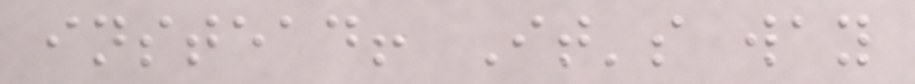instead! It's way
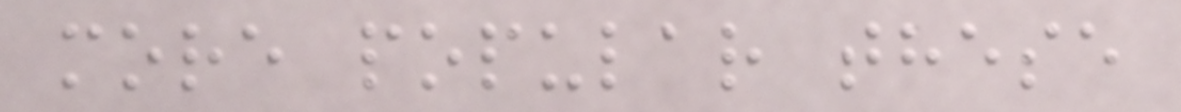more popular these
